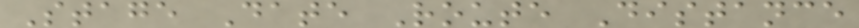Stage Date Route Distance
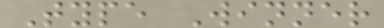Type Winner
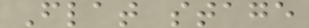Flat stage
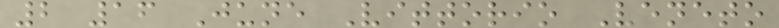2 16 June Vittorio Veneto
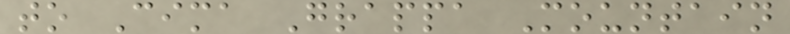to Cima Grappa Mountain
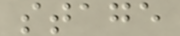stage
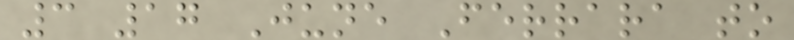3 17 June Ferrara to
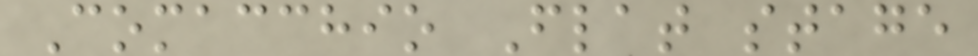Comacchio Flat stage
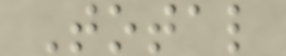Total
